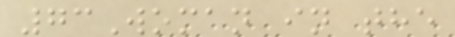73Woman in the
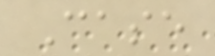Case
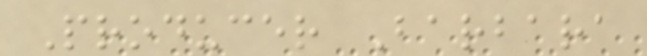Producer Barbara
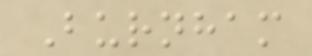Burnham
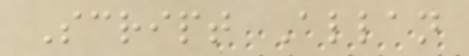Script Allan
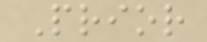Prior
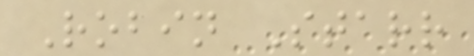Robin Starr
